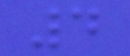4
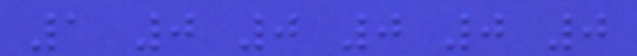1 0 0 0 0 0
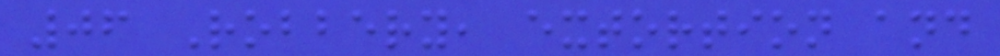06 Robbery, extortion and
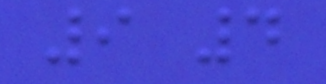9 4
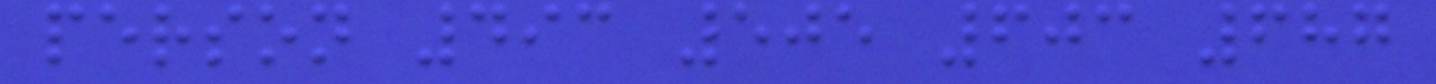person 493 505 603 687
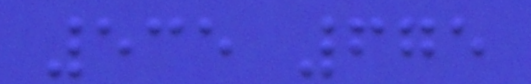535 675
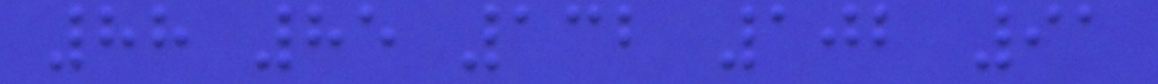88 85 132 102 91
